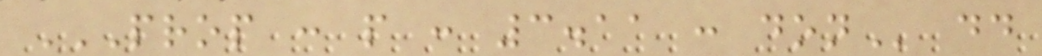PROP : P : 3.11 : DON dd
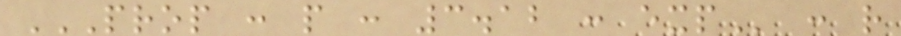PROP : P : 3.12 : EXP : r
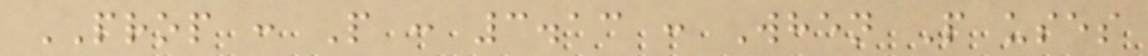PROP : P : 3.13 : When P uses
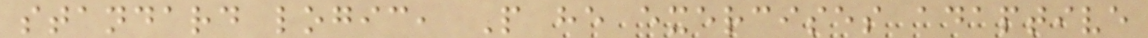standard logic, P he exercises adaptive
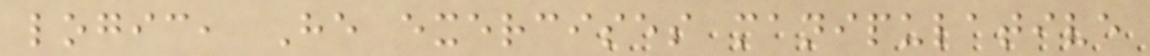logic, He exercises manipulative
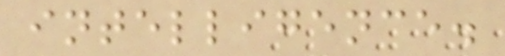intelligence.
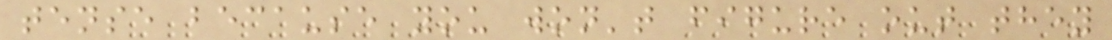tense because you won't figure out they
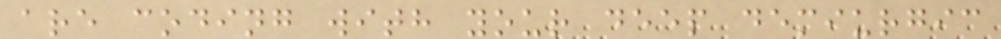are coding with your deep demiurgic
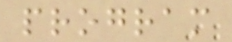program
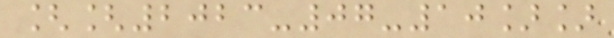[[2023-07-10]]
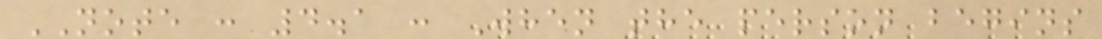NOTE : 4.1 : When the person begins
